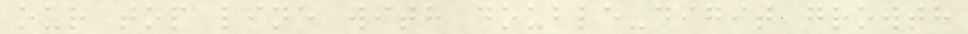our top line with double-digit growth
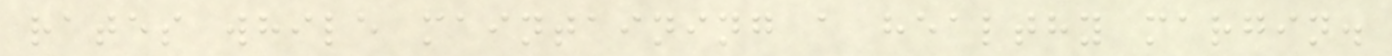rates while maintaining a healthy margin.
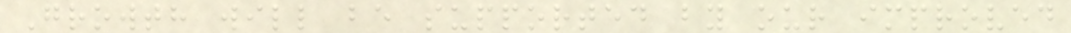Growth will be supported by our improved
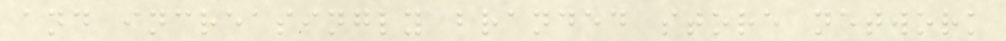and increasingly branded store network
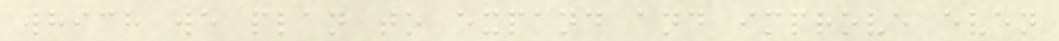which we plan to expand and improve even
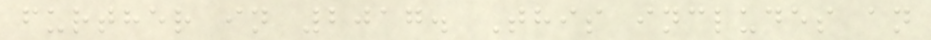further in 2017. This includes an
